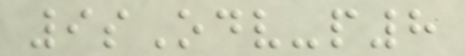9sOdv-p8
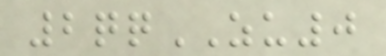2qqZU0
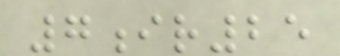7ir25
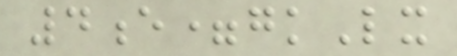4e=gkLx
